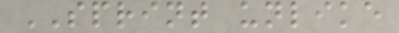SPRINT unlike
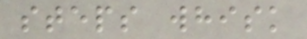steps whisk
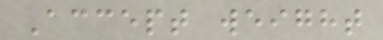Accept weight
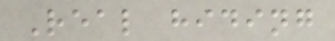Real hiding
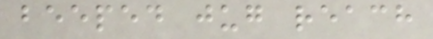beeped jug reach
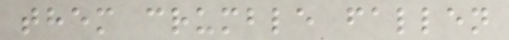them crumble fallen
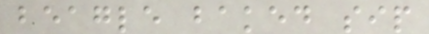beagle baked sip
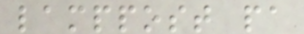lamppost pa
